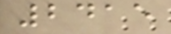2415
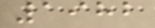1982
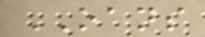OANS
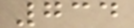734
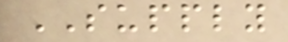SUPPLY
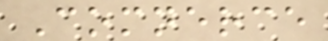Comnerce
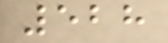528
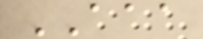AAA
